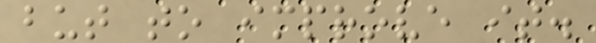but to improve it.
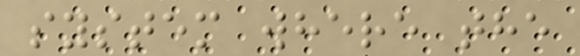system where the
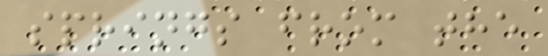springs from the
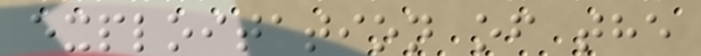exploitation of the
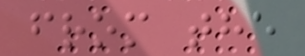from the
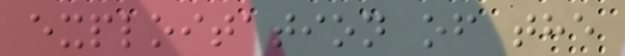exploitation of the
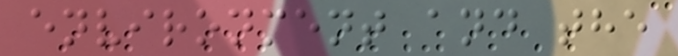environment and the
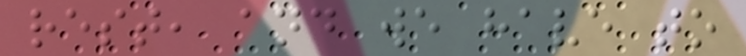rest, and we have to
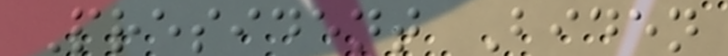President Biden
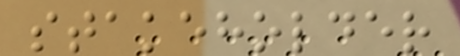stakeholder
